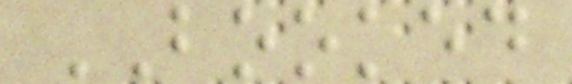BOOKED
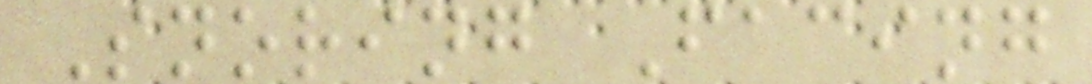Snoring Facing
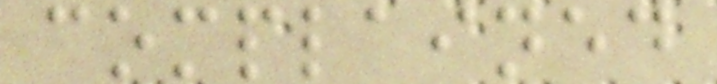complained
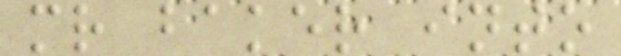mr baker into
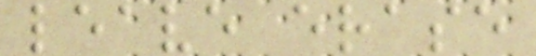leave erase
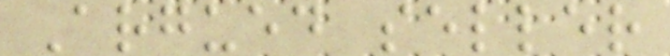Argued seller
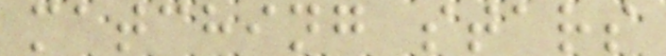matching stars
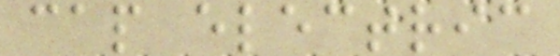cap electric
